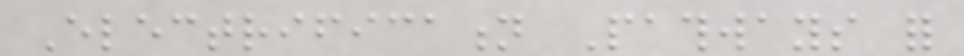Electrification Pathways for
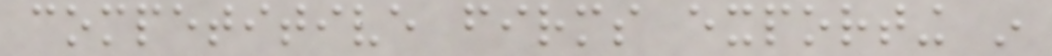competitive firms exporting in
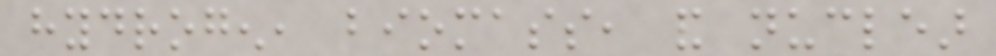hydrogen, biomass, and nuclear
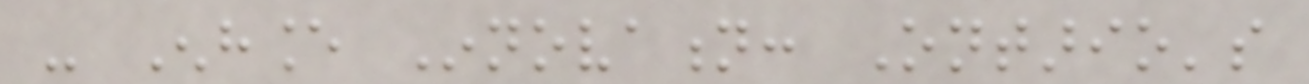- Enhance Innovation: Ontario's
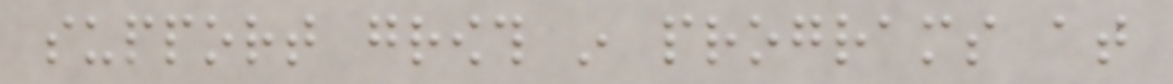support growth in programs at
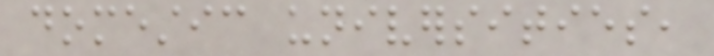domestic universities,
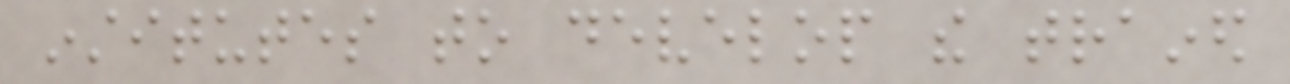institutes to develop the trained
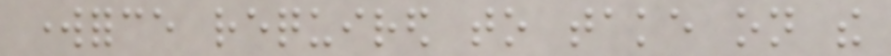workforce required to take on the
